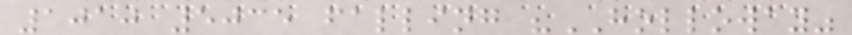1010 5035 falling "HOLLOWAY"
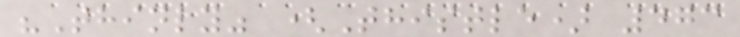"Thinly" (Thistle) 473
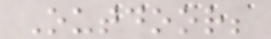Outdoor;
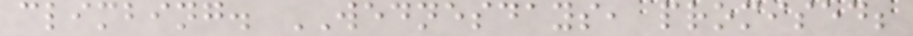climbing. WEDNESDAYS, promised;
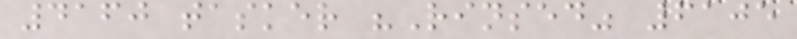4160 tasker "Rinsed" 6105
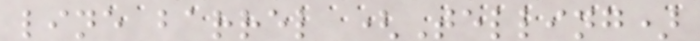line barrel (Telling)
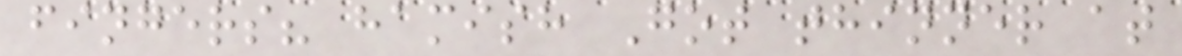fingers? hamish Got thinner at
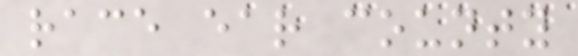race ear county
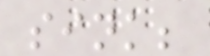sink;
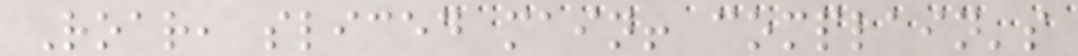Roar, sliced main! complain's
